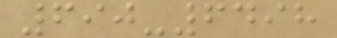690-6498
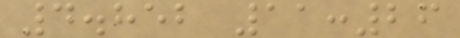4.852 11:26
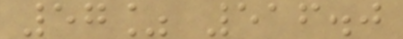57% 516.0
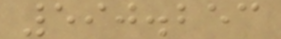590.253
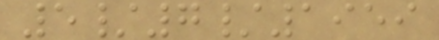5/7/1959
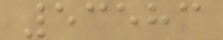53583
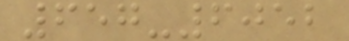657-6052
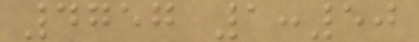4757 1:50
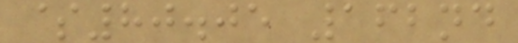$80.05 162nd
